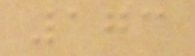173
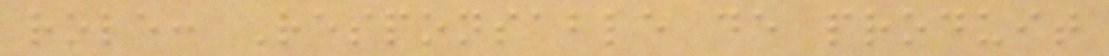role: Responsable de produit
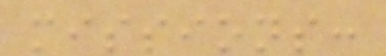missions:
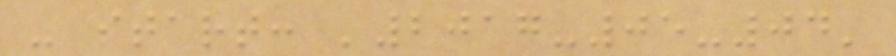- start: '2017-05-04'
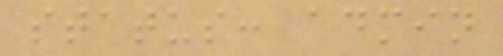status: admin
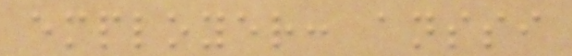employer: anssi
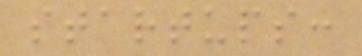startups:
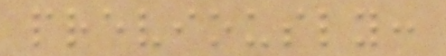previously:
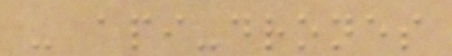- api-drones
